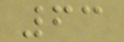63
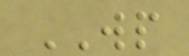WP
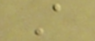A
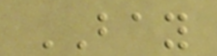BAY
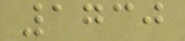1730
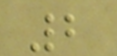2
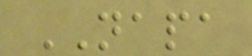NAPA
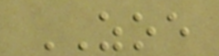ZOE
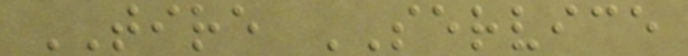TIRE SERVICE
